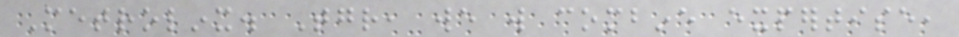Metrolinx. Together, we will combine expertise,
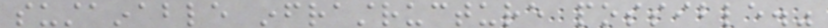sustainable infrastructure possible."
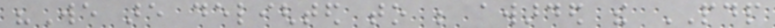"We are delighted to be awarded the PDP
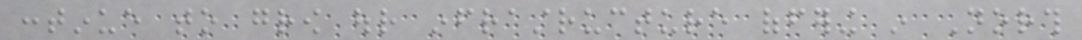continue to grow our infrastructure offering in North
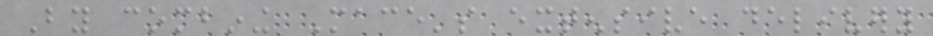By combining Mace's extensive delivery
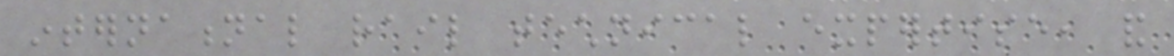international rail technical expertise, and
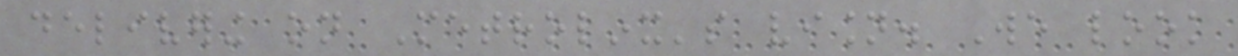delivering on Metrolinx's vision. We look
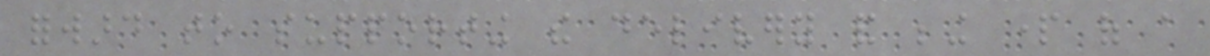forward to supporting the delivery and being part of a
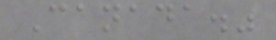Canada."
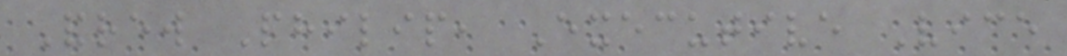Andrew Philip, Executive Vice
